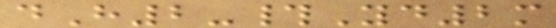dH2-#Yd2m
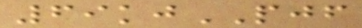69kjPJF
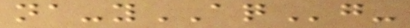na-yAQg-
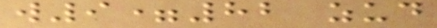w9=82 zud
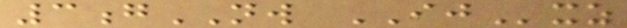3gNW IJxz
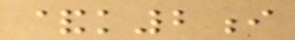&k2i
